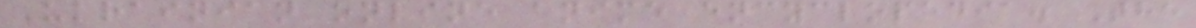Ukrainian online anime encyclopedia. The
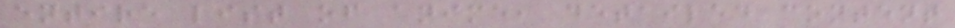entire list of anime, detailed content
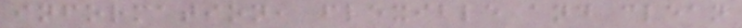information, flexible and clean
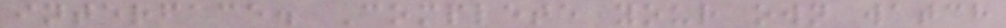interface. Complete your own watch
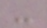-
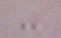-
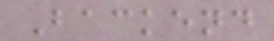Backend
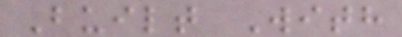Built With
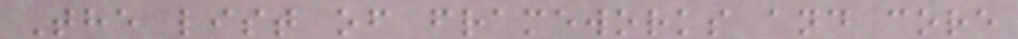The list of frameworks and core
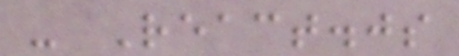- React.js
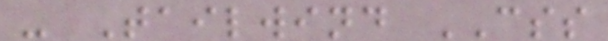- Tailwind CSS
